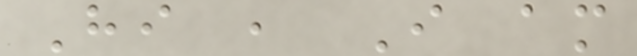Hi , I am
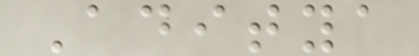Aditya
